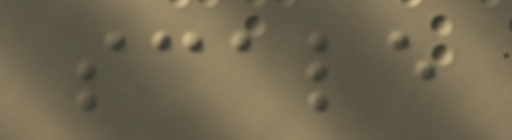scale
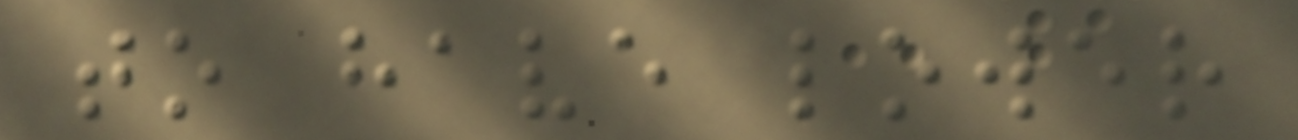to have lower
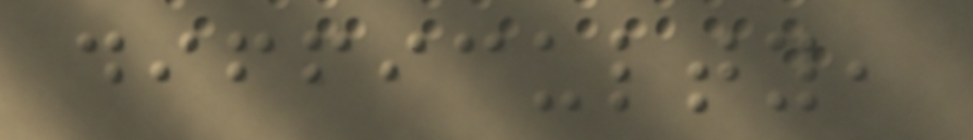difficulty,
